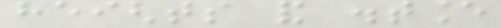heights and distance
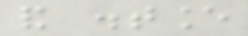and distance
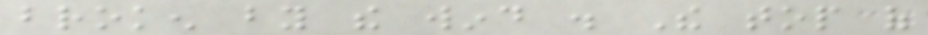broken by the wind . The top of
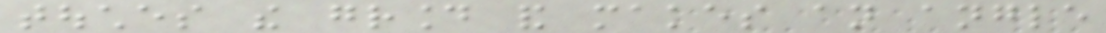touches the ground and makes an angle
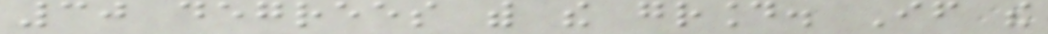30 degrees with the ground. If the
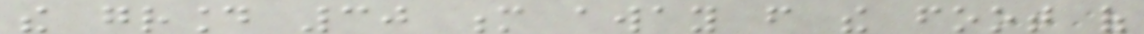the ground 30 m away from the foot of
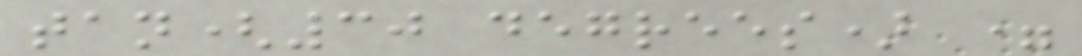tan(30 degrees) =
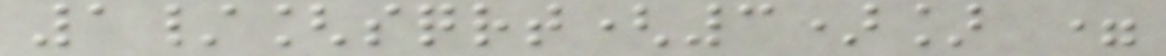1/[sqrt(3)] =
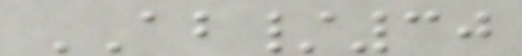AB/30
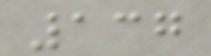137
